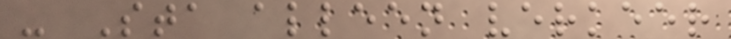- Sta alleen verkeer
